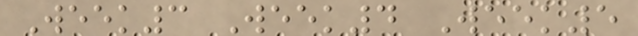Week3 Week4 Week5
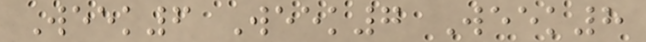Week6 Week7 Week8
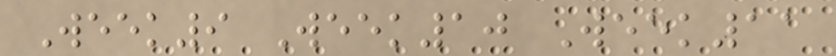Week9 Week10 Week11
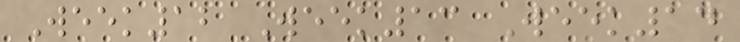Week12 Week13 Week14
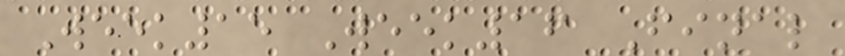Week15 Week16 Final
